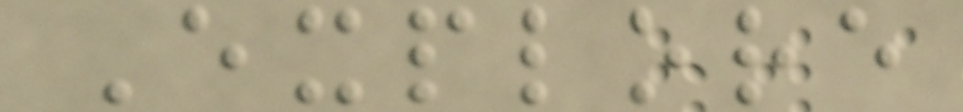Explore
